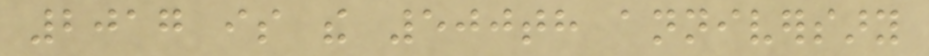2017 is the 500th anniversary
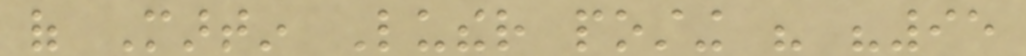of Martin Luther posting his "95
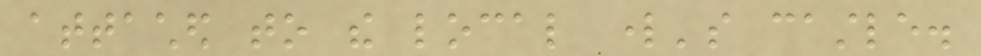attached to the local lord's castle.
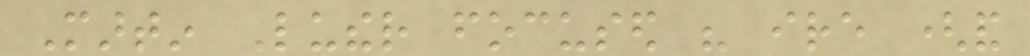Martin Luther focused his ire (and
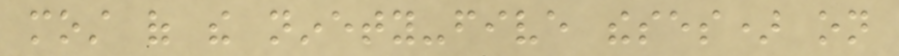most of the ninety-five theses) on
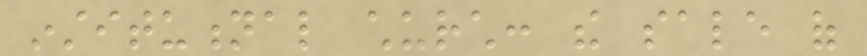institutional church: the sale of
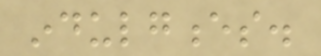indulgences.
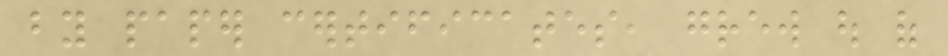by paper certificates, grew out of
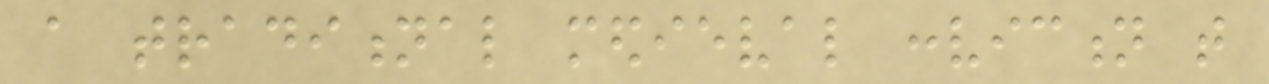a traditional medieval conviction that
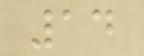14
